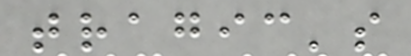tragic's
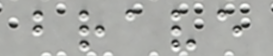brave
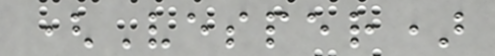(Vesper)
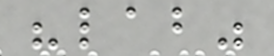"lab"
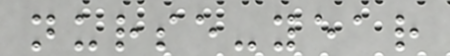nurse-year
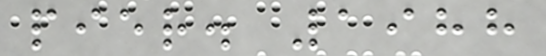pier. 1988
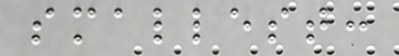smallest:
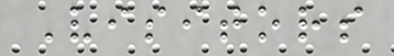Visitors
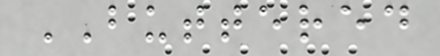BUTTERED
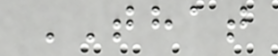THAT
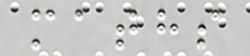maths
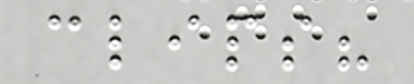clips?
